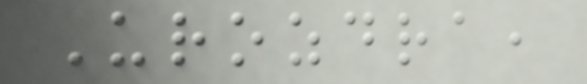Urozdra,
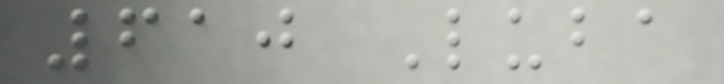610 Luba
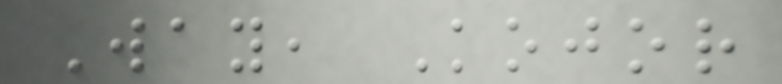Way, Kojor
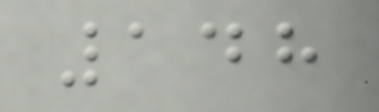148
